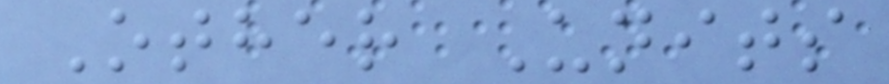Other Units
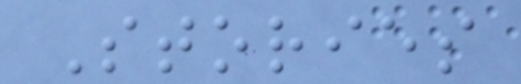Stories
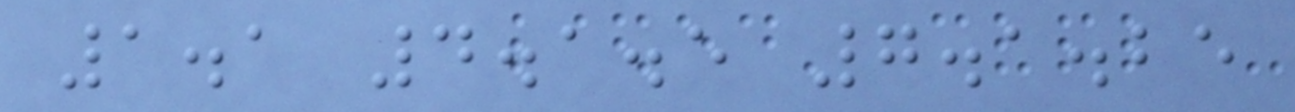1.1 4.1.5 7.1.25
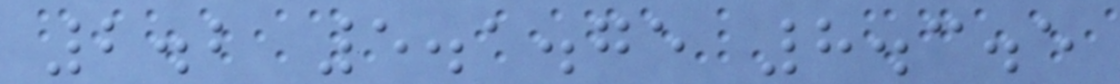2.2 5.1.75 8.3.5
